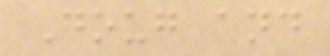Doug and
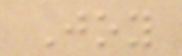Joy
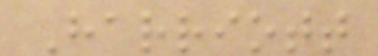Harriott
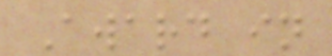Award in
